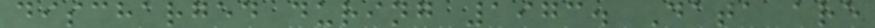discharged during 1973. Data are
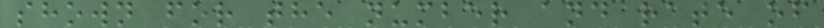shown for the number and rate of
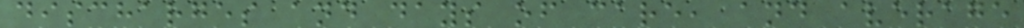discharges and days of care, and average
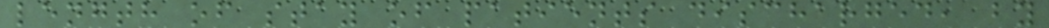length of stay of patients discharged, by
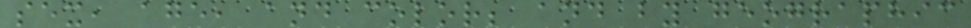sex, age, and color; and by geographic
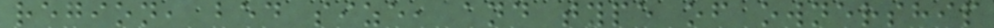region, bed size, and type of ownership
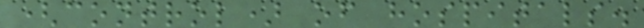(control) of hospitals.
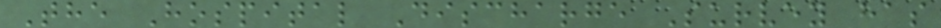The Hospital Discharge Survey has
